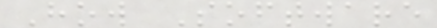How Software
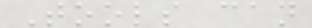Tools can
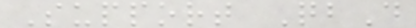Support QbD
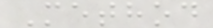Method
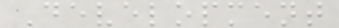Development
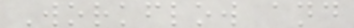Workflow and
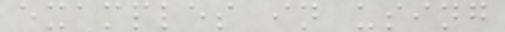examples in using
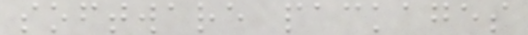software packages
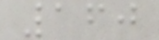160
